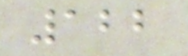122
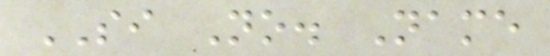SI No. Name
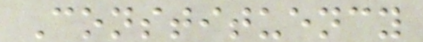Constituency
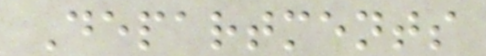Departments
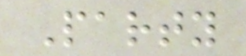Party
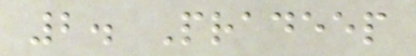2. Pradeep
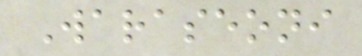Waraseoni
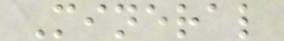Mineral
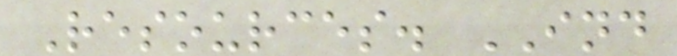Resources. IND
